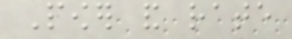Power and rate
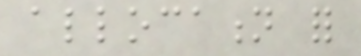allocation for
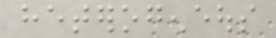heterogeneous
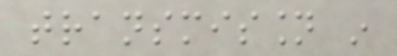transmission in
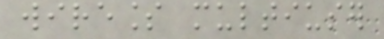wireless multiuser
